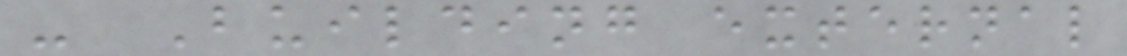- Building external
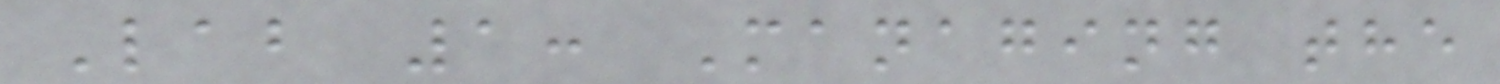Lab 1: Managing the
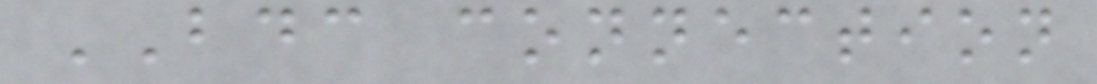BDC connection
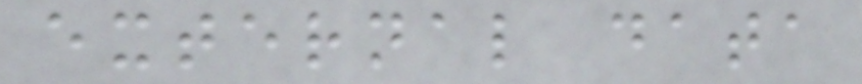external data
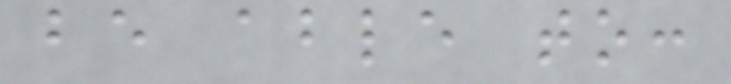be able to:
